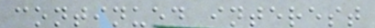continued interest
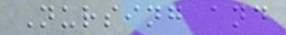Nursing and
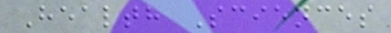Health Sciences
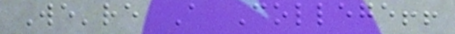We're A College!!
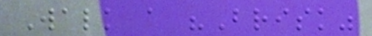Walk a "Brisk"
